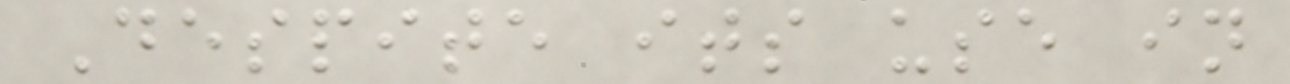Despite its use in
